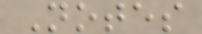Notes
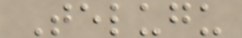Telugu
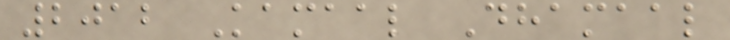2012 Kamaal Dhamaal
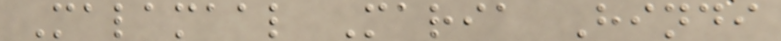Malamaal Maria Hindi
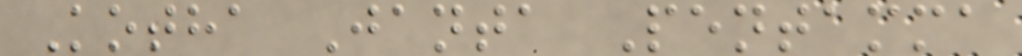Kotha Janta Pentamma
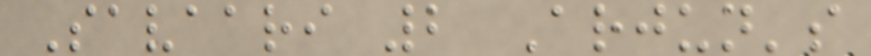Savaari 2 Arjun's
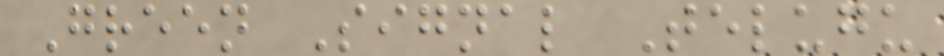Green Signal Telugu
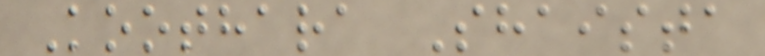Koothara Shaista
